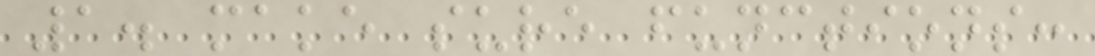1. make sure functions:
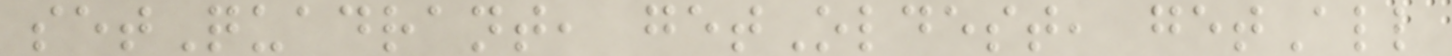setQuadrant, getOldest, getAll
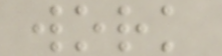work
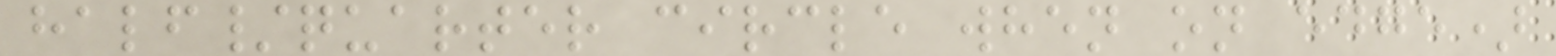half/quarter circle when on edge)
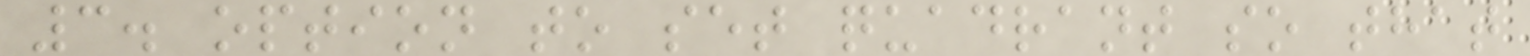3. option to set quadrant so that
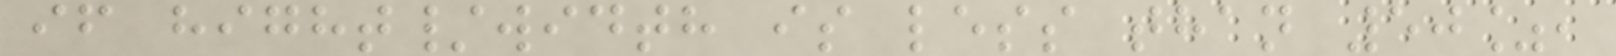if hight/width is less than 50%,
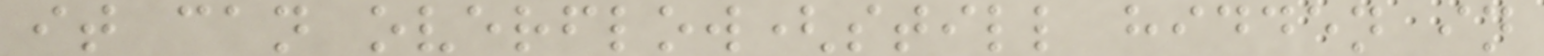it can overflow(still hidden in
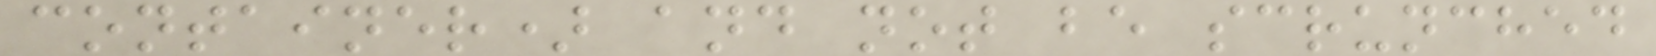container) and not be scrunched
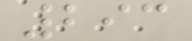293
